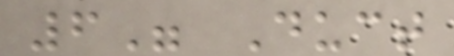6" Duct
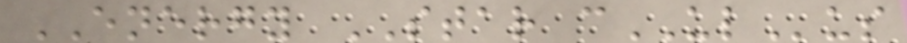ENERGY STAR cULus
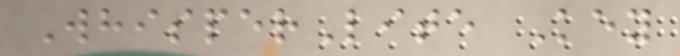WhisperLite Key
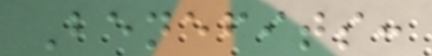Benefits:
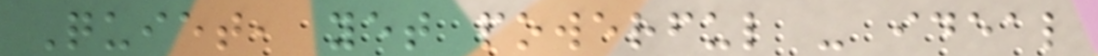Quiet, yet powerful - ideal
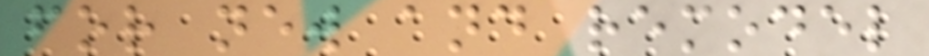for new and remodel
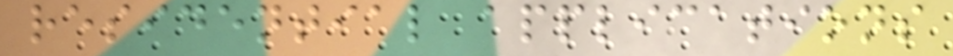residential applications
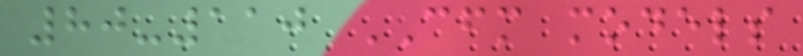80-110 CFM models
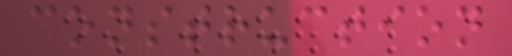construction
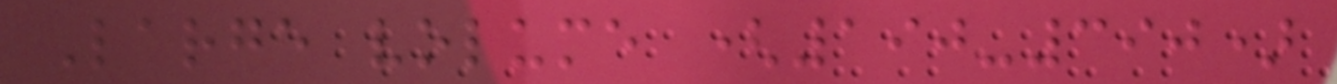Large volume (190-390)
